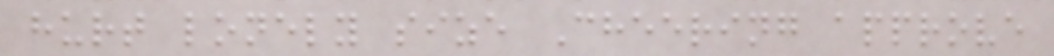hurt lonely size Cheering approve
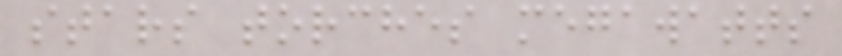stars torches megawatts
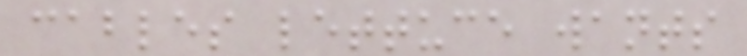cables lettuce wants
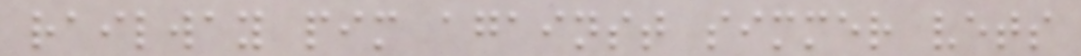railway pim against simmer vets
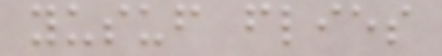yusuf flies
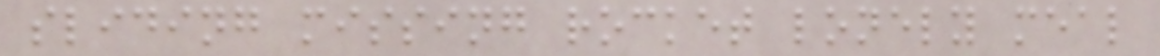sliding missing rocket lonely meal
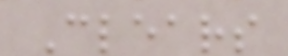Clears
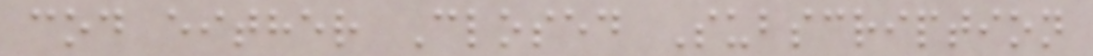cod either Closed Subscription
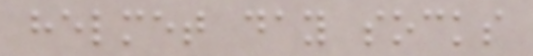helmet day socks
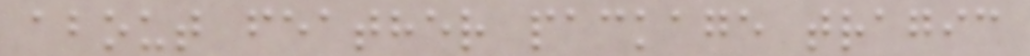about feather package tragic
